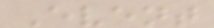Event
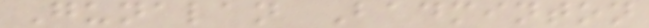Gunalan Badminton
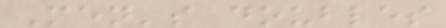Men's doubles
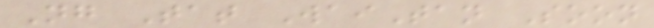Ng Tat WaiTan Soon
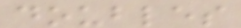doubles
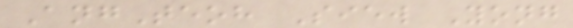AngTeoh Siew Yong
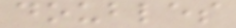doubles
